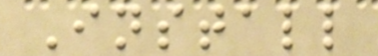Install
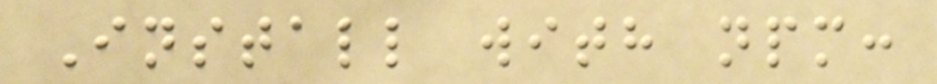Install with npm:
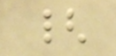{
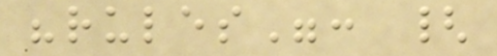"rules": {
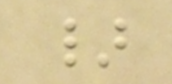}
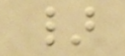}
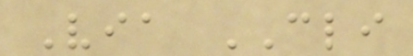Via CLI
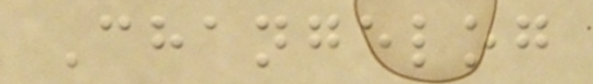Changelog
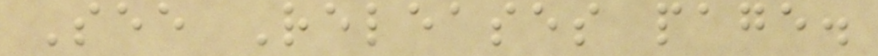See Releases page.
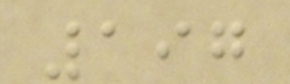197
